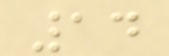14
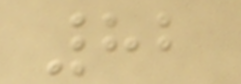82
